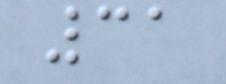31
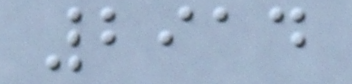2914
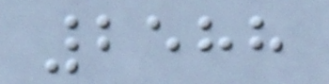2588
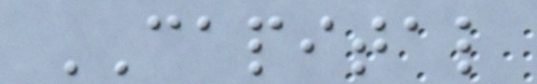CAPITAL
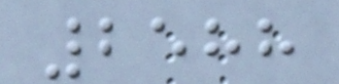2588
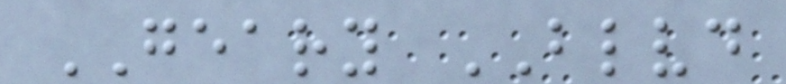GEARY BLVD
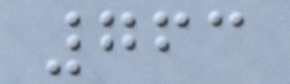763
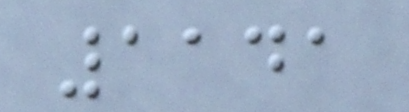1141
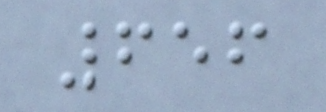656
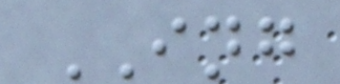ING
